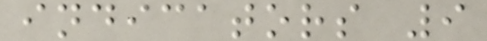indicators 9
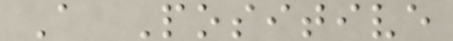A Positive
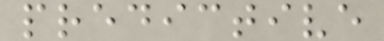predictive
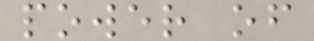power of
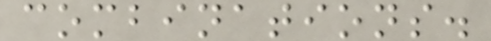combinations.
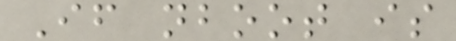If nboot is
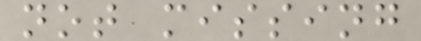not missing
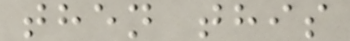then this
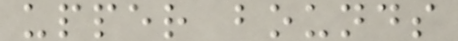upper bounds
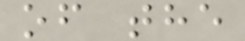of the
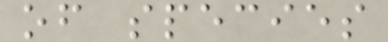of species
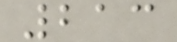213
